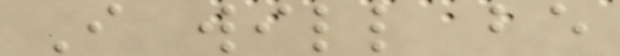I will be
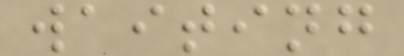waiting
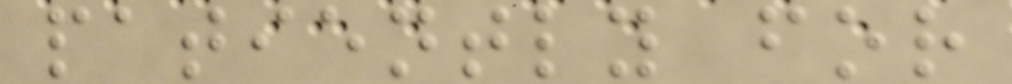patiently for
